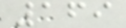169
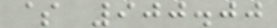$ 900.00
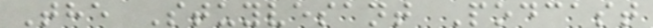The Stuyvesant Podcast
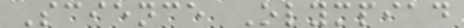Science Olympiad
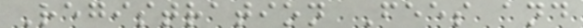Registration Fees and
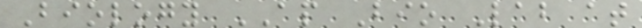Biology AP Bio Lab at
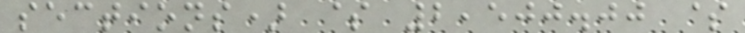sections) $ 2,500.00 $
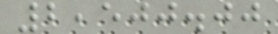2,500.00
